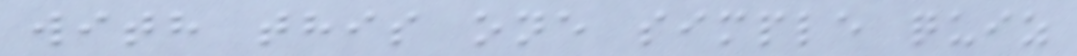with this one simple quiz
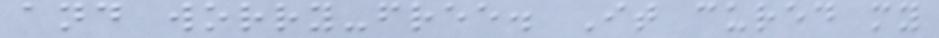and worry-free. It cured my
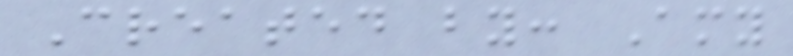Created by: Amy
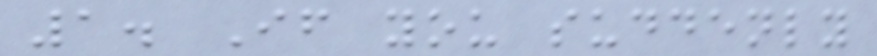1. If you suddenly
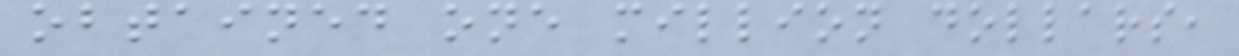obtained one million dollars,
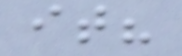it?
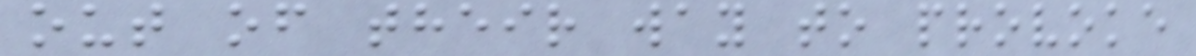out of their way to provoke
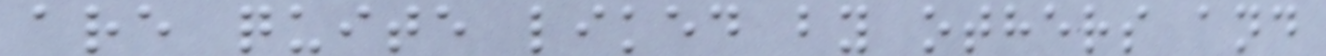are quite liked by others and
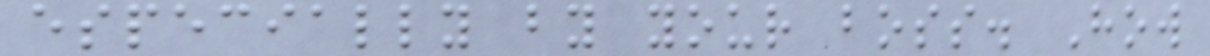especially by your boss. How
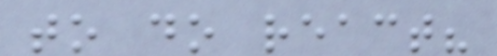to do react?
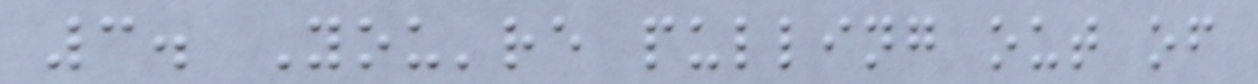3. You're pulling out of
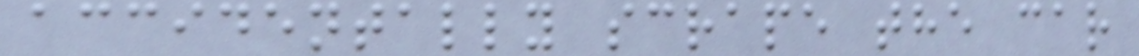accidentally scrape the car
